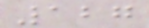127
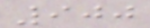900
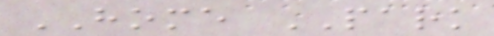HOME PARK
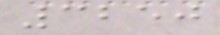3250
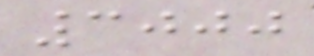3000
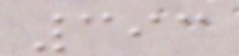393
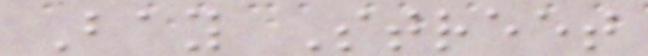Bay Street
